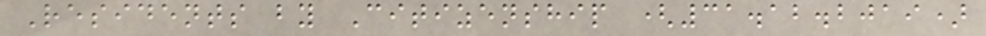Residents by Citizenship (31.12.2019)
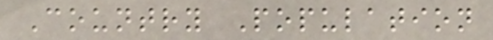Country Population
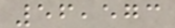56,573
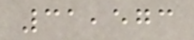31,573
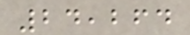24,264
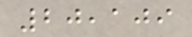20,109
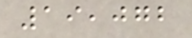19,072
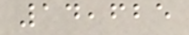14,625
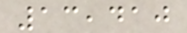13,410
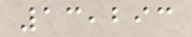13,293
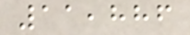11,886
